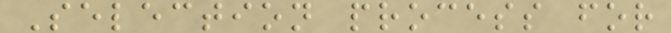Selection process for
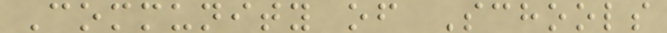Community of Schools
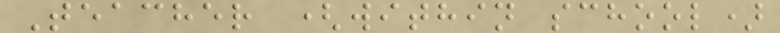Teacher (within school)
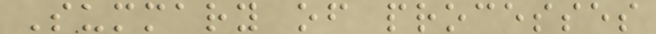Summary of processes
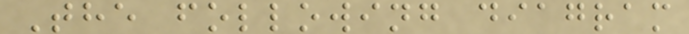The following diagram
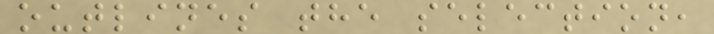outlines the selection,
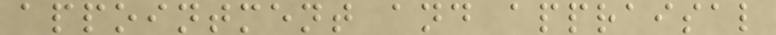appointment and appraisal
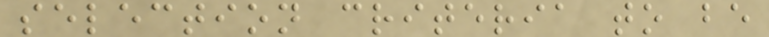selection criteria to be
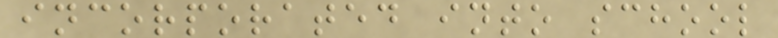incorporated into school
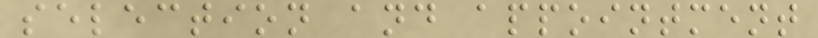selection and appointment
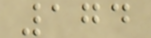174
